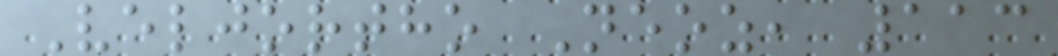Veljortho Neoz, 113
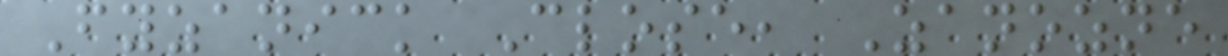Fyzanick Close, Zanozne
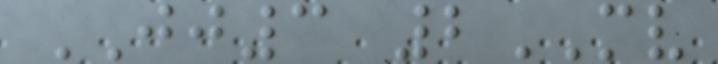JJ3 2MV
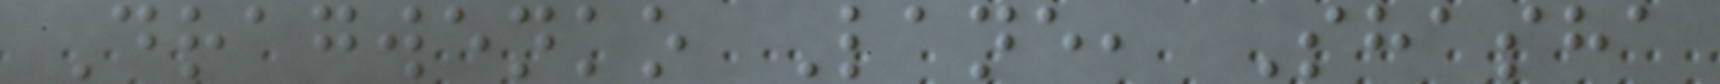Dragwenko Lane, Shasha
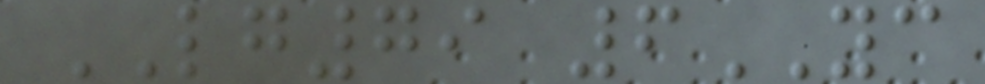LG79 6YC
